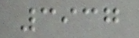3937
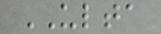ULTA
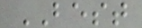BEST
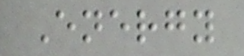Energy
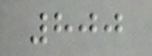800
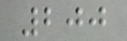200
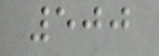500
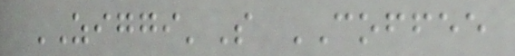ZIGGI'S COFFEE
